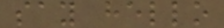say hello
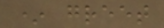* greet
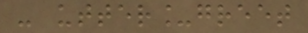- utter_greet
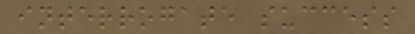interrogate success
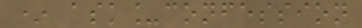* ask_confession
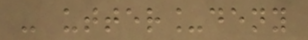- utter_deny
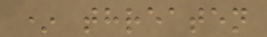* threaten
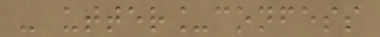- utter_confess
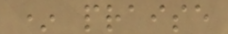* praise
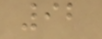92
